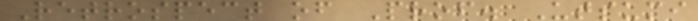Retrospect of Prof. Utsumi
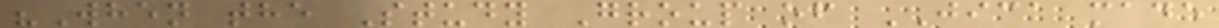"When the Study Group of JICA made
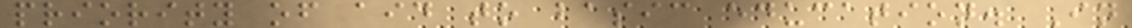priority of aid to basic education. In
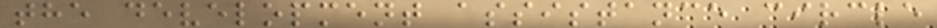the development assistance circle
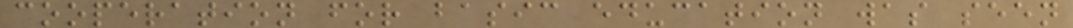cooperation for basic education was seen
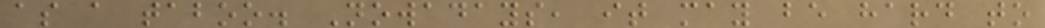as a taboo. Nowadays, it may be hard to
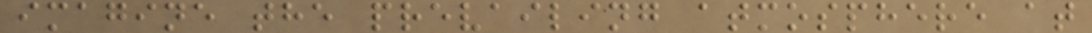imagine the prevailing atmosphere at
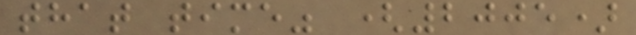that time" (2005)
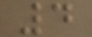4
